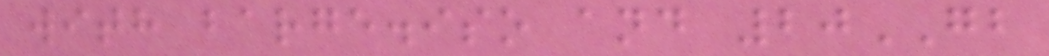with barge.iso and 20GB
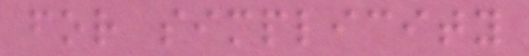for simplicity
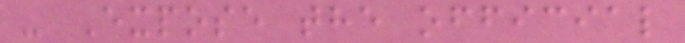- Expose the official
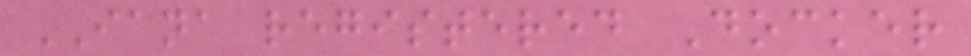IANA registered Docker
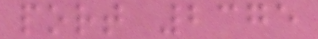port 2375
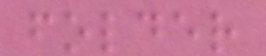folder
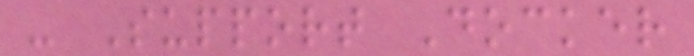- Support Docker
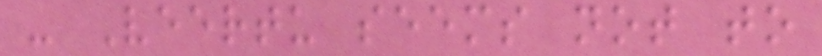- Veertu seems not to
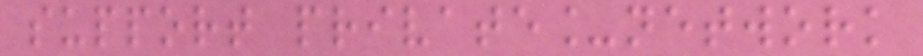support private_network
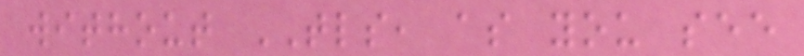without TLS, as you see
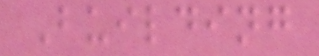Building
